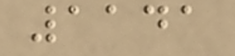1141
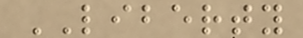LIBERTY
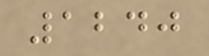1240
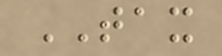TAX
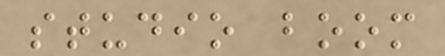studio boom
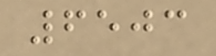6503
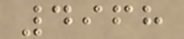4968
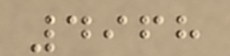4968
